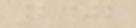2302
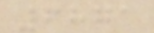6871
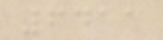6411
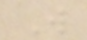W
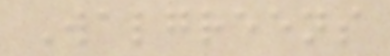Walgreens
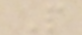P
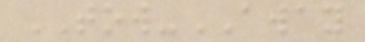TOW-AWAY
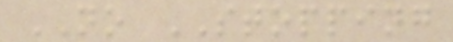NO STOPPING
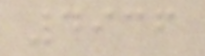4936
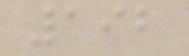192
